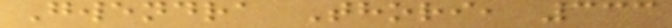Gwendra Thori, 333
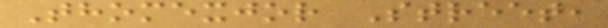Thomexjor Street,
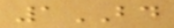1BD
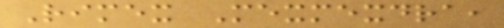Rimex Mexmexdra,
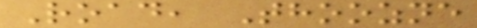Road, Thoozne
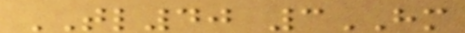TL40 3HM
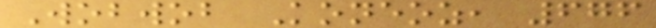Wobwob Koneoz, 676
